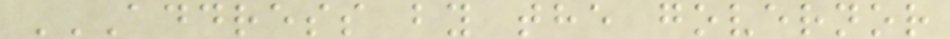ADDRESS BY THE GOVERNOR
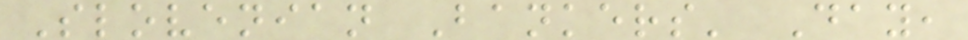Slovenian Bankers' Day,
